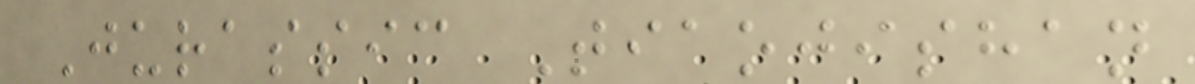Jurassic Tiaojishan
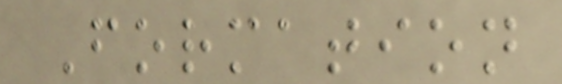Formation
